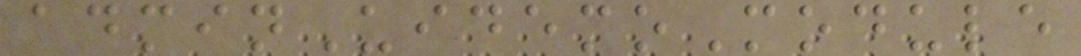adminUidemoModule
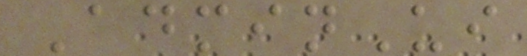AdminUi
